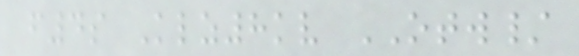f4s Klz8kv OTW/
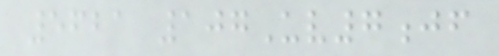5621 107Uv7jf
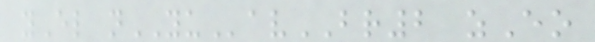yEl nYUavBR2 zEo
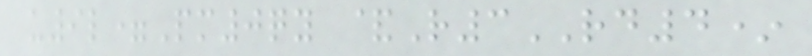u9l=Pm0qy &R3RD4*
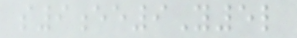s9ee9Y5l
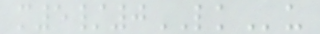m5/0LKu
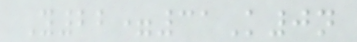Y22=31K0n
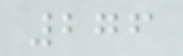276
